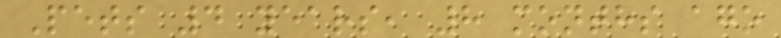Pets 4 years, 8 months ago
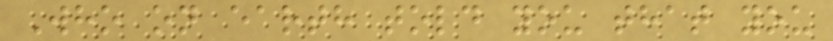Who on earth told you that you
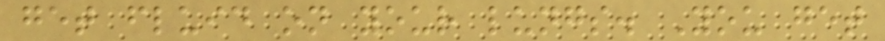get fluid on your lungs. You get
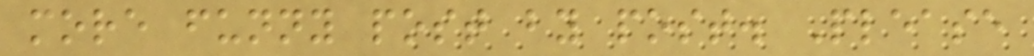more funny post by post. Please
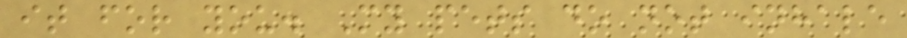it for you. My pets do not inhale
